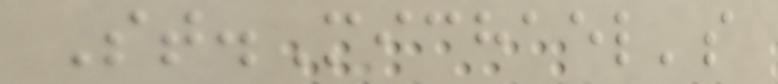St.Michael's
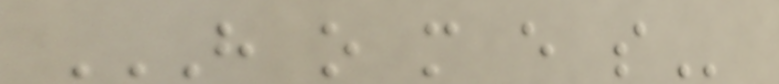H O M E S
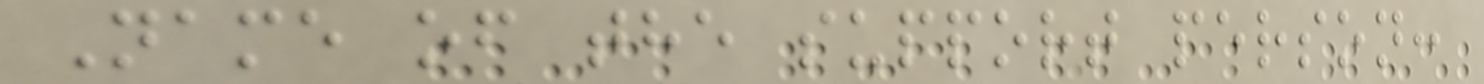Name of the support person:
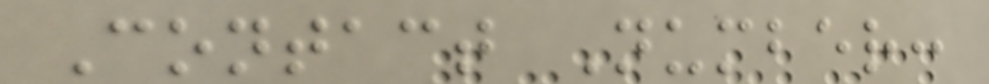Contact Number:
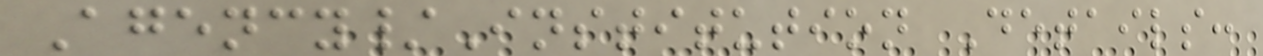Agency/Institution Details:
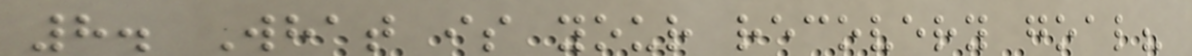8. What is your recovery goal?
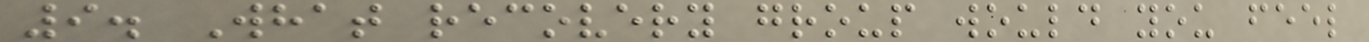9. What recovery group would you feel
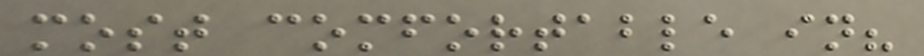most comfortable in?
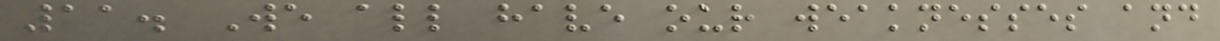11. We all have our weaknesses and
